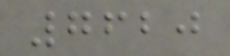7620
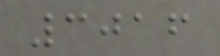3016
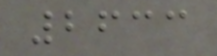2633
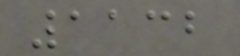1132
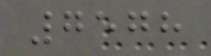7578
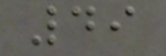49
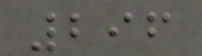296
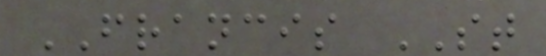FRANCIS ST
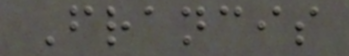Francis
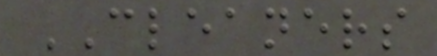CLEANERS
